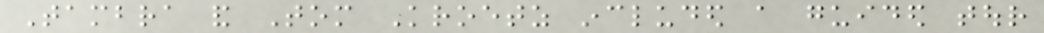Tambra and Tom Kroetz included a guided tour
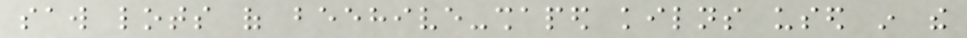saw lots of beehive-shaped kilns used in the
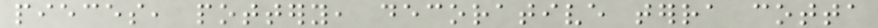pieces, pottery, decorative terra cotta
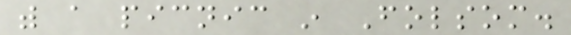with a picnic in Folsom.
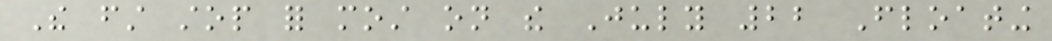The first stop for most on the July 22 Floating
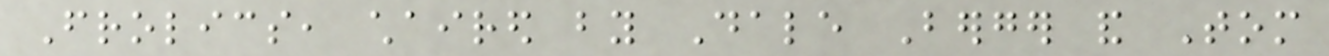Frolics, chaired by Dale Berger and Tom
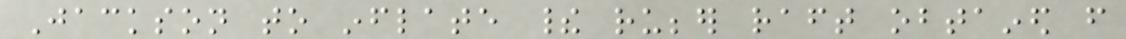Jackson to inflate their rubber raft obtained from
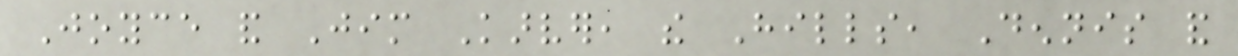Joyce and Jim Karver, the Hills, Dennis and
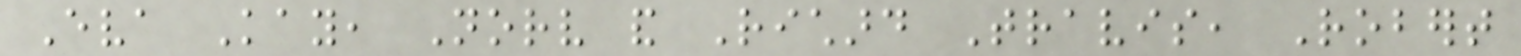Eva Kay, Norv and Richard Travis, Robert
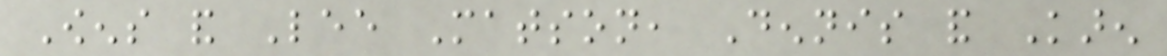Owens and Lee Matson, Dennis and Karen
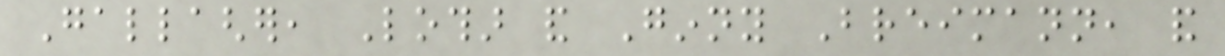Gallagher, Lothar and Ginny Breimann, and
